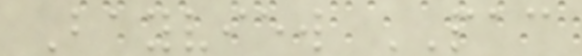Bayview PAC
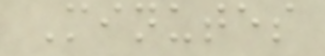Minutes
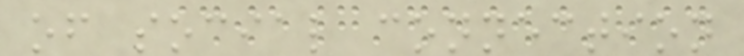of social connection
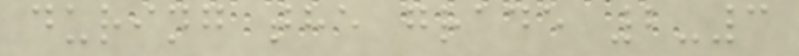during the grade 2-3
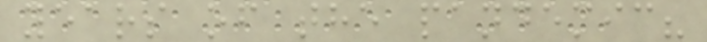years of the pandemic?
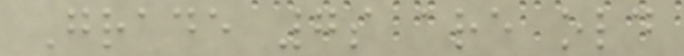Grade 7s are old
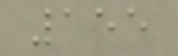155
